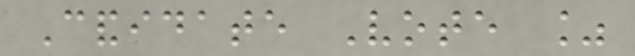Candidate Vote %
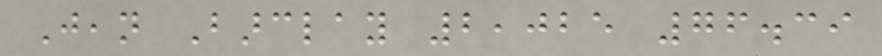Jean Barclay 2,025 76.39
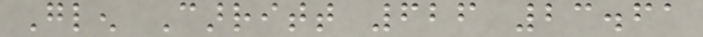Glen Carritt 626 23.61
